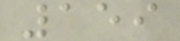159
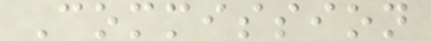Commission
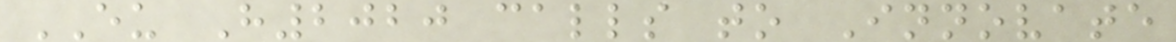EU H2020 calls to Innovate
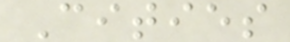Cities
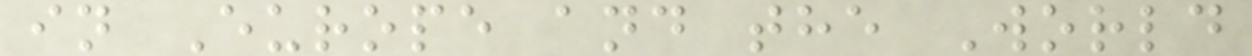in Europe and the World
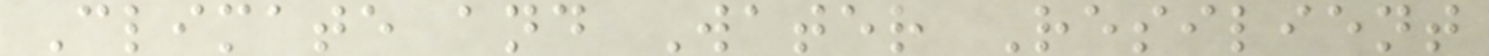Climate and Water Resilient
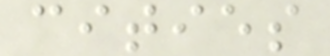cities
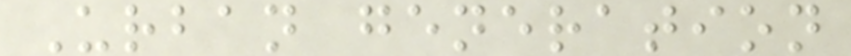Urban generation
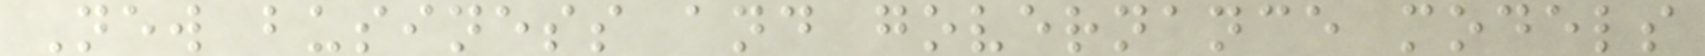New business and governance models
